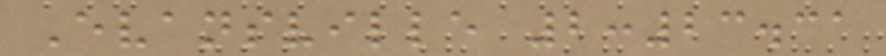Evansville 2:23.31
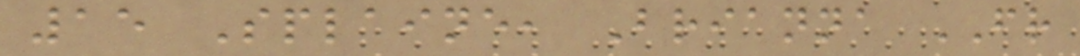15 Splaine, Brianna FR
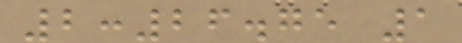2:26.75 1
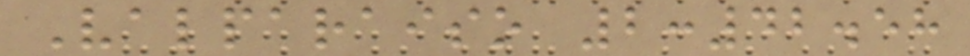Valparaiso 2:42.58
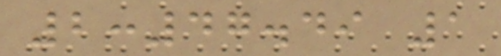2:47.49 1
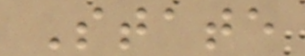State
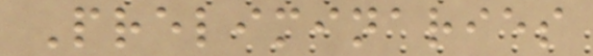Preliminaries
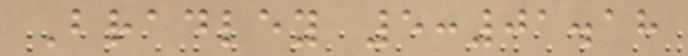Bradley 5:01.18
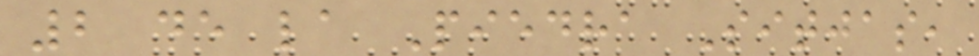2 de la Piedra Sitjas,
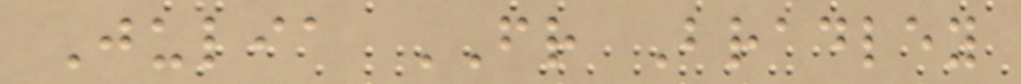Julia FR Bradley
